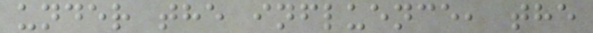under the influence, the
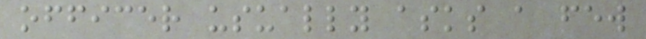officer usually asks a few
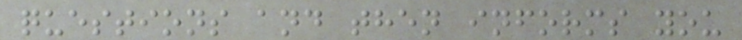questions and then informs you
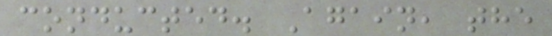conducted. Again, the
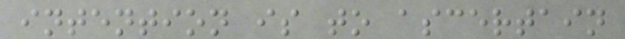intention is to ascertain
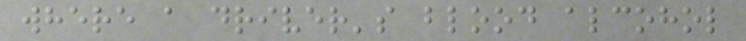where a driver's blood alcohol
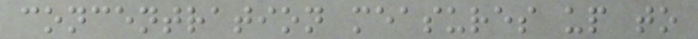concentration measures up to
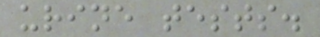urine tests.
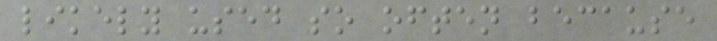likely used so often because
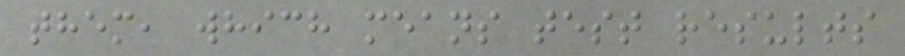them, which means test results
